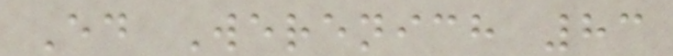Ed Werenich 83
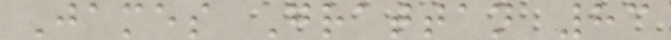James Grattan 83
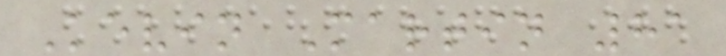Kevin Martin 81
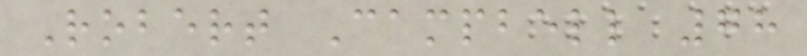Robert Campbell 78
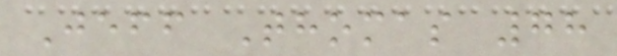Jeff Thomas 78
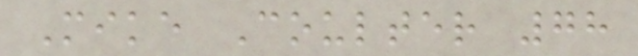Mike Coulter 78
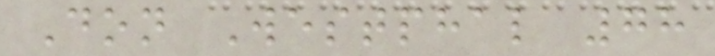Don Westphal 78
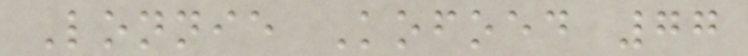Lonnie Kofoed 77
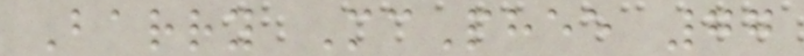Barry McPhee 77
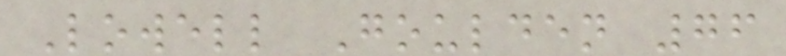Lowell Goulden 76
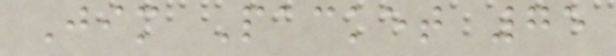Jim Packet 75
